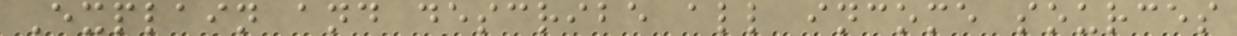Explain and describe all income sources
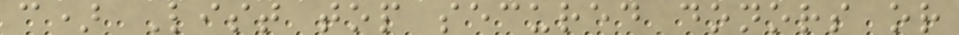c) List top secured donors or
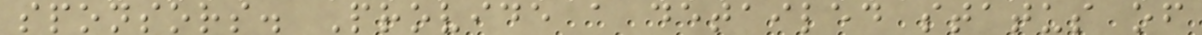sponsors. Provide a detailed status of
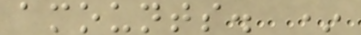amounts. *
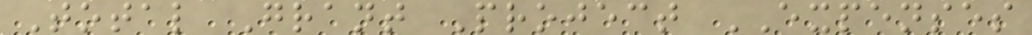Total Grant Project EXPENSES
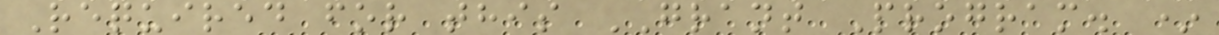Required for this GRANT Program. *
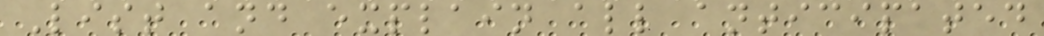List and explain all anticipated
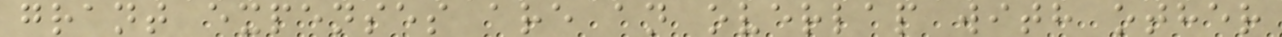grant expenses are an overlap with other
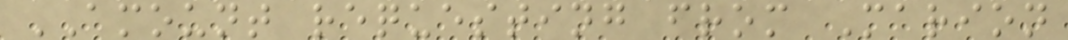AMOUNT requesting from Marion
